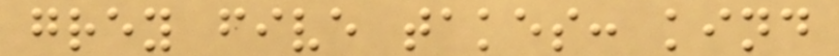grey five takes: kind
